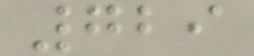729
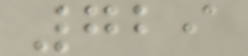729
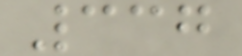337
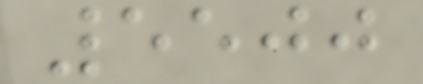5500
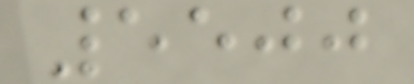5500
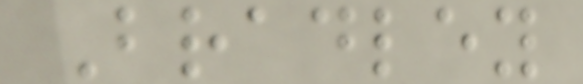Bradley
